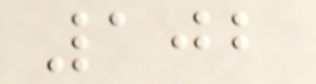102
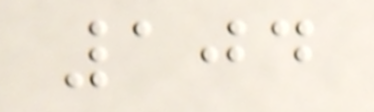104
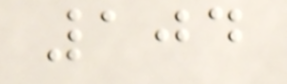104
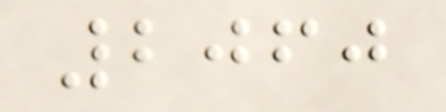2060
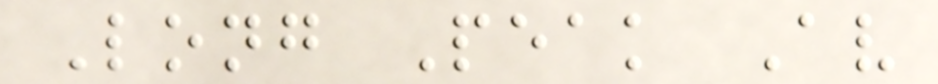Long Peak Av
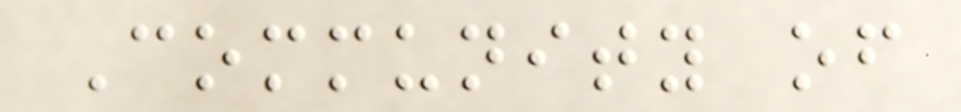Community of
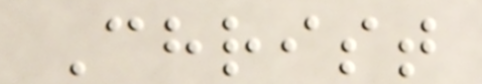Christ
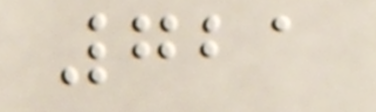721
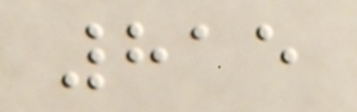815
